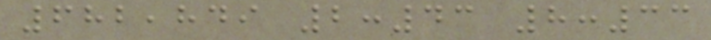682,849 2:43 8:33
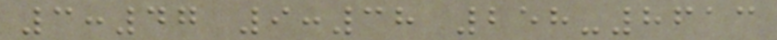3:47 9:38 258-8613
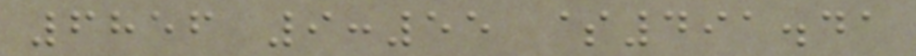6856 9:55 $491.41
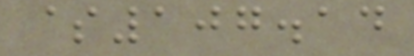$107.14
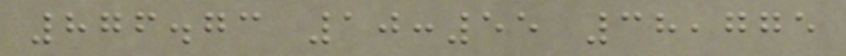876.73 10:55 38,775
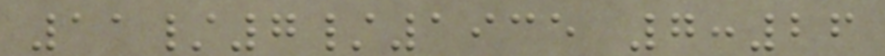11/7/1935 7:26
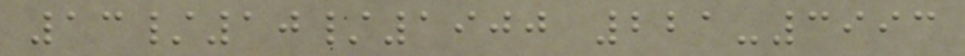13/10/1900 221-3993
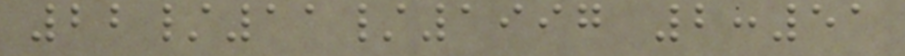22/11/1997 2:51
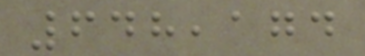648,174
